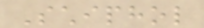Schiphol
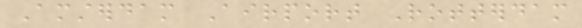Amsterdam Airport Rotterdam
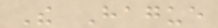The Hague
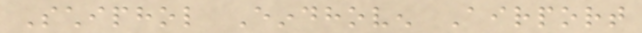Schiphol Eindhoven Airport
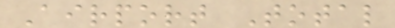Airport Total
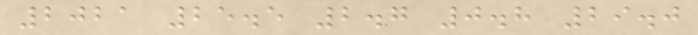2021 25.5 2.7 0.8 29.0
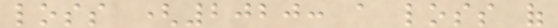loss (2020: a loss of
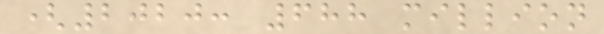(2020: 688 million
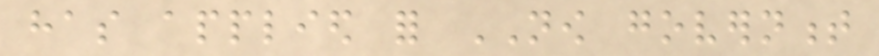has applied for NOW government
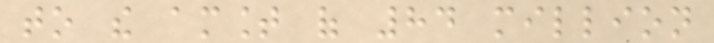to the amount of 84 million
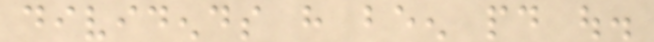dividends have been paid out.
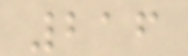216
